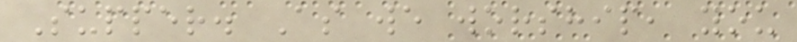Supper. As we worship, you
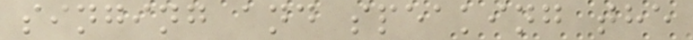singing and speaking the
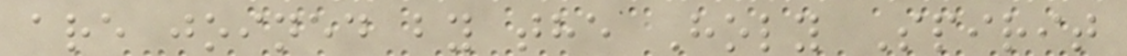are joined by the Holy Spirit
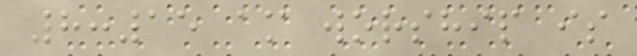8:15 am worship is
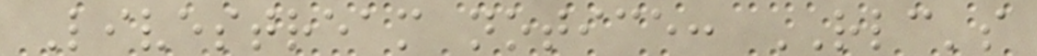Livestream notice: RLC's
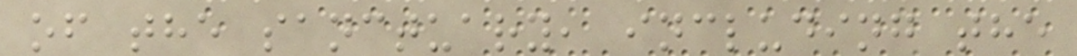of the sanctuary, including the
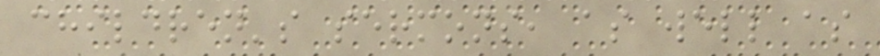children's sermons, as well as
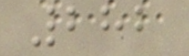282
